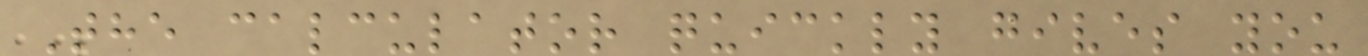The calculator quickly gives you
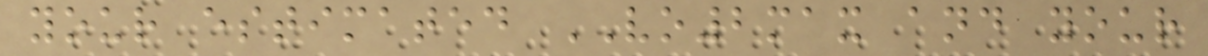your estimated VO2max and your
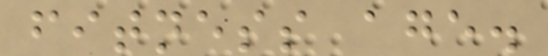fitness age.
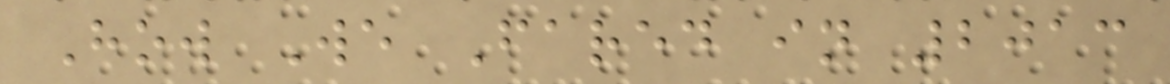How We Fared in 2013
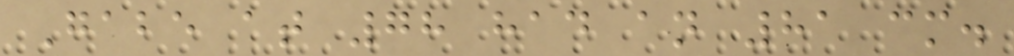Gabe at 78 had an 81 cm.
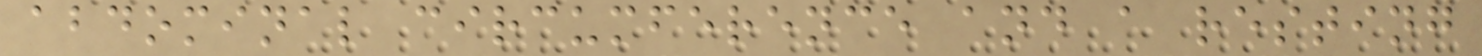abdominal circumference and a resting
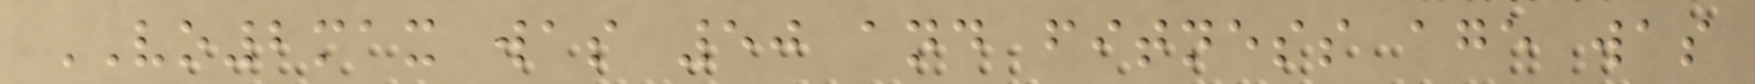VO2max was 50 and fitness age was
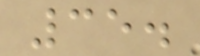35.
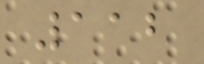112
